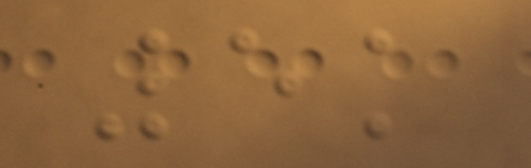5k
